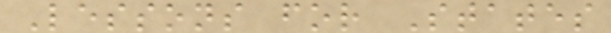Lessons for States
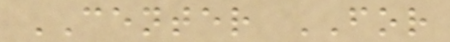CENTER FOR
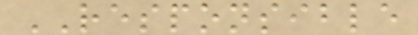RESPONSIBLE
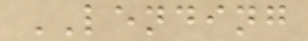LENDING
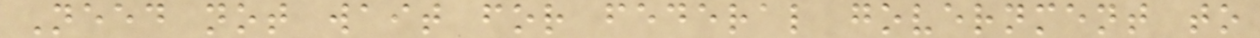Need not wait for federal government to
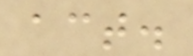act.
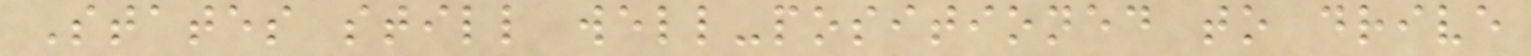States still well-positioned to drive
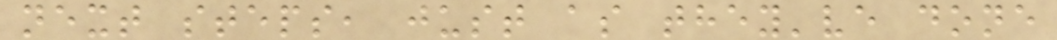next steps, just as they've done
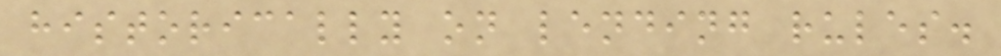historically on lending rules.
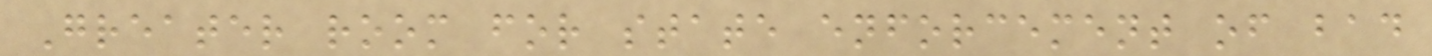Greater room for state enforcement of bad
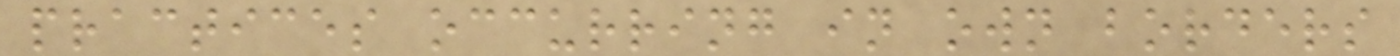practices occurring in own borders
